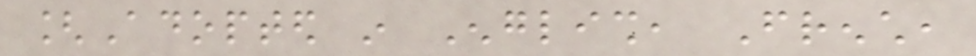[Adopted in English, French,
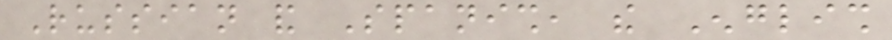Russian and Spanish, the English
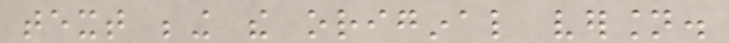text being the original version.
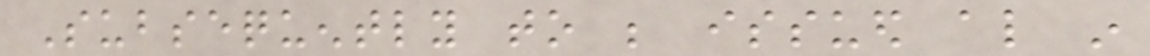Subsequently to be issued also in
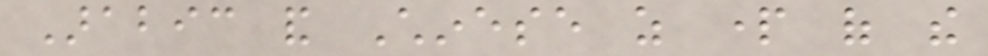Arabic and Chinese as part of the
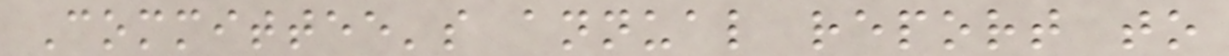Committee's annual report to
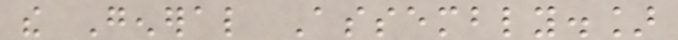the General Assembly.]
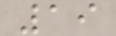19
